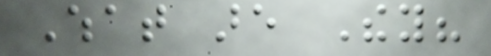What are They?
